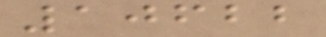10622
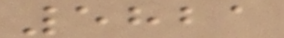5821
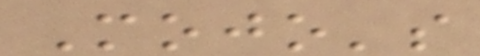Mojo's
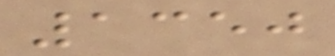1350
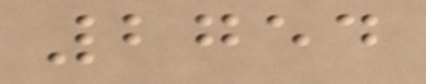2754
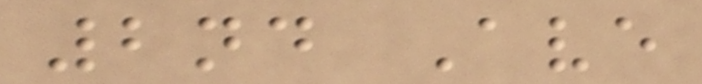2nd Ave
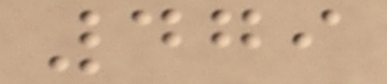479
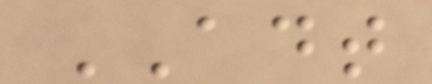ADT
